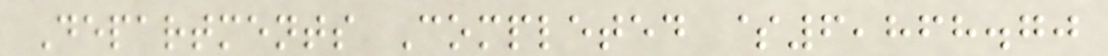Departments Completed $6,868.70
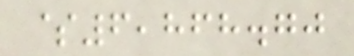$6,868.70
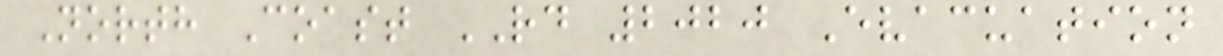North Coast RD 2020 Evacuation
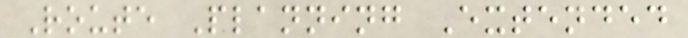Route Planning Extended
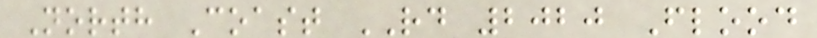North Coast RD 2020 Flood
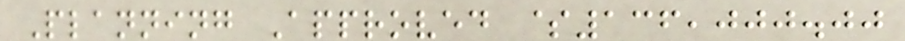Planning Approved $136,000.00
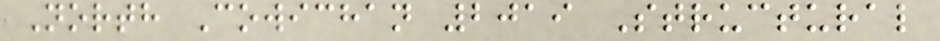North Cowichan 2019 Structural
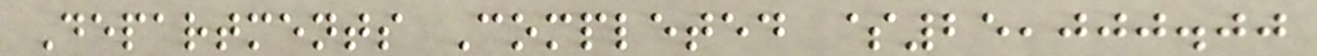Departments Completed $25,000.00
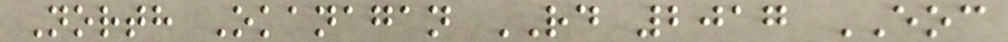North Okanagan RD 2017 EOC
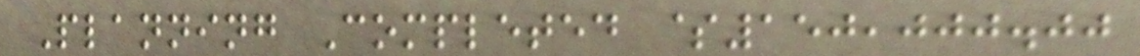Planning Completed $150,000.00
